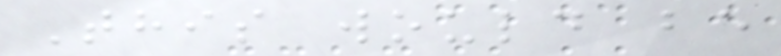This would be
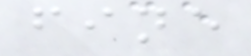fine
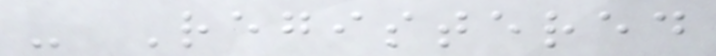- Registered
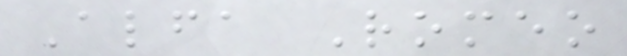Alfa Romeo
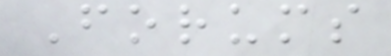Forums
